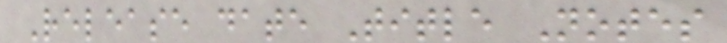Release date Title Notes
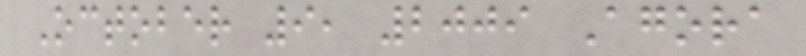October 9, 2009 Agora
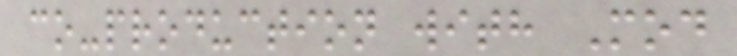co-production with Mod
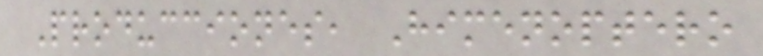Producciones, Himenoptero
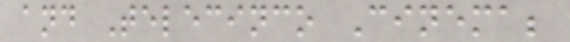and Telecinco Cinema;
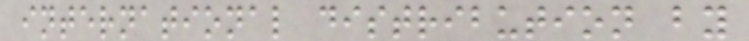international distribution by
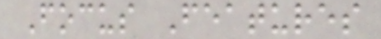Focus Features
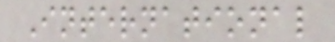International
